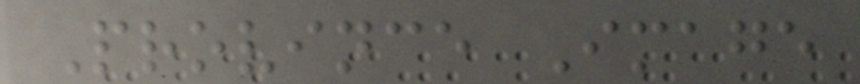Province Image
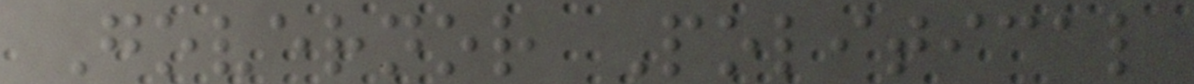Governor Political
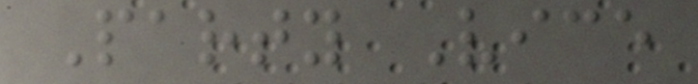Party Vice
